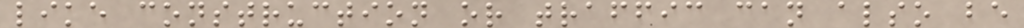like construction or traffic can also be
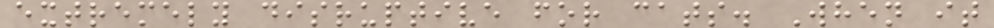extremely disruptive for cats. When it
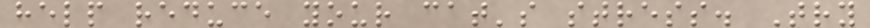help reduce your cat's stress. Try
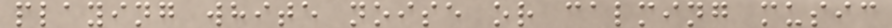playing white noise or calming music
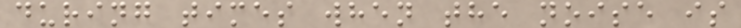during times when the noise is
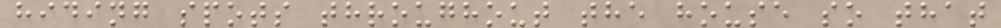hiding spots throughout the house so that
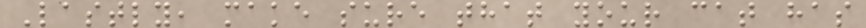Lastly, make sure that your cat has
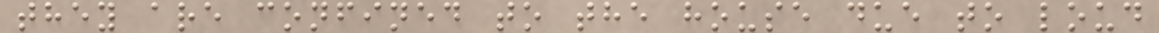they are confined to the house due to loud
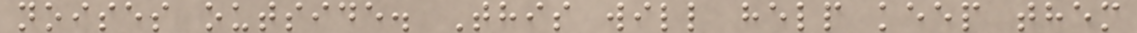noises outside. This will help keep them
